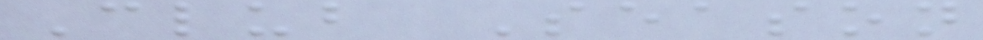Club Season
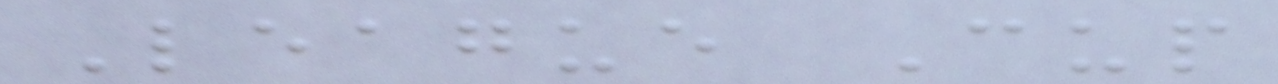League Cup
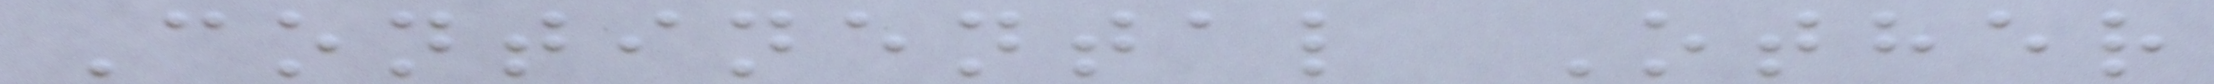Continental Other
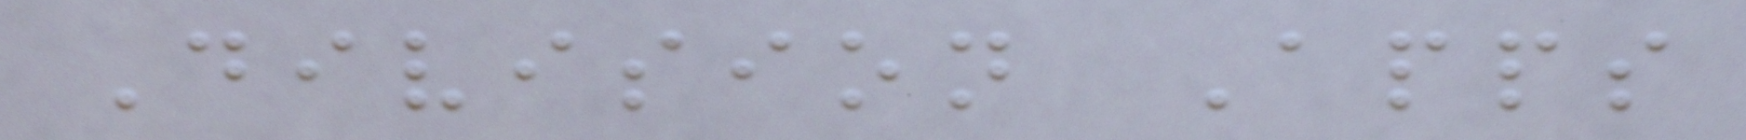Division Apps
